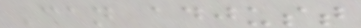Can adjust
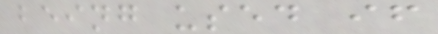being used if
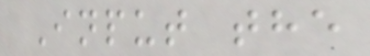Input the
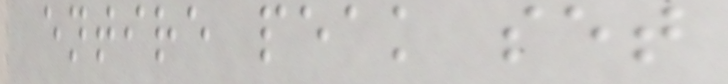entire peak set
